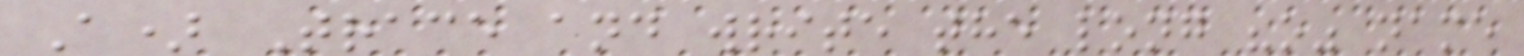A) Trace and write the long "o" name
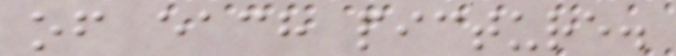of each picture.
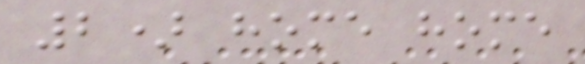2) home home
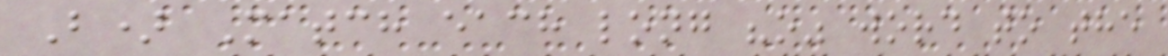B) Match each long "o" word to the
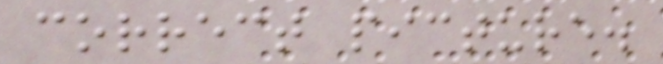correct picture.
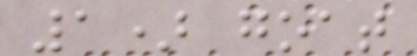1) goat
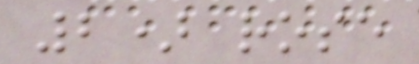2) rose
